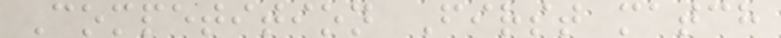Competition First match
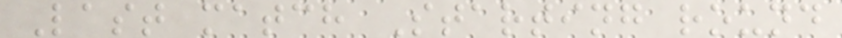Last match Starting round
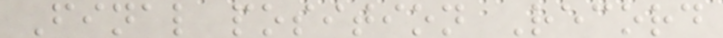Final position Record
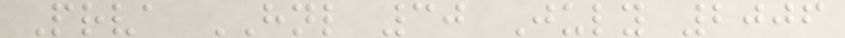Prva HNL 30 July 2006
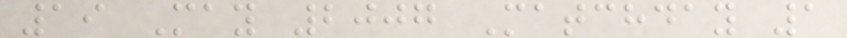19 May 2007 Matchday 1
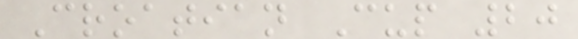Croatian Cup 20
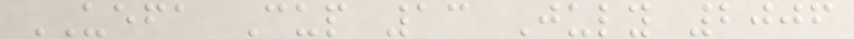UEFA Cup 13 July 2006
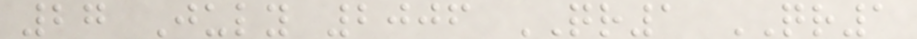27 July 2006 QR1 QR1
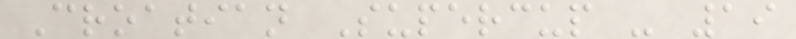Croatian Supercup - 19
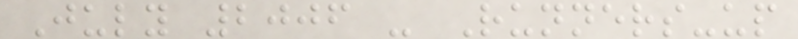July 2006 - Runners-up
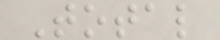Total
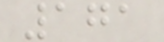171
